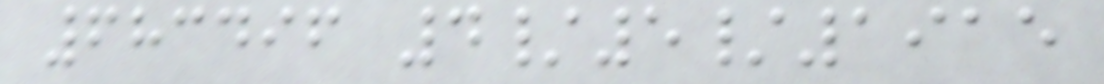683496 4/5/1915
